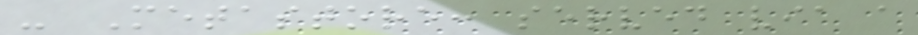- Metastore: served via a
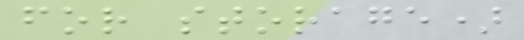for storage)
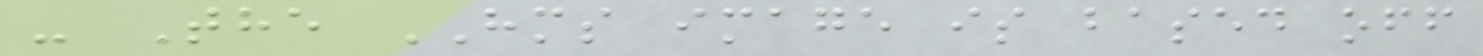- The HMS image is based off
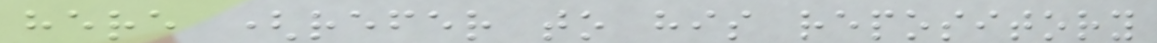here (refer to his repository
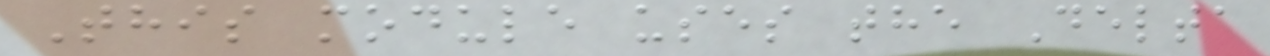This module uses the Delta
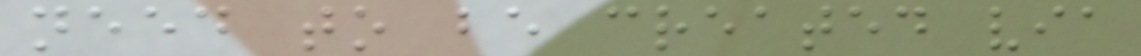need to be created via
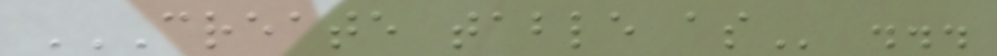CREATE TABLE AS ...
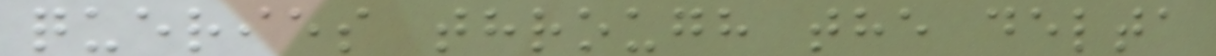queries through the delta
